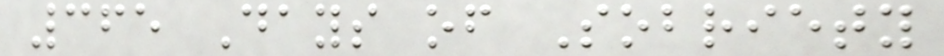365 Days of Sobriety
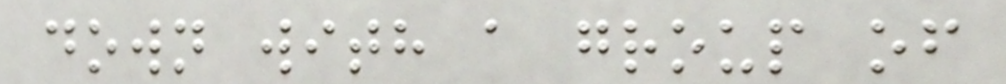down with a group of
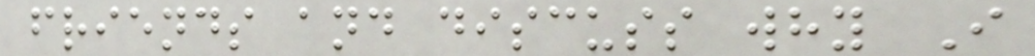friends and discuss why I
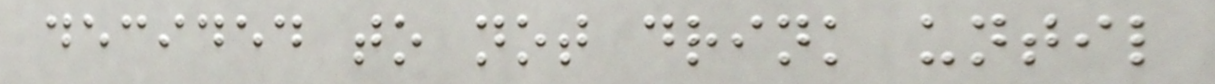decided to not drink until
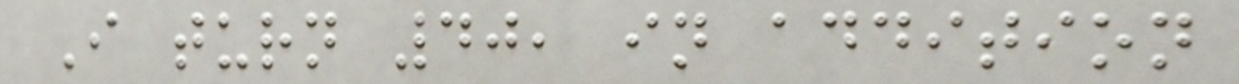I turn 40, in addition
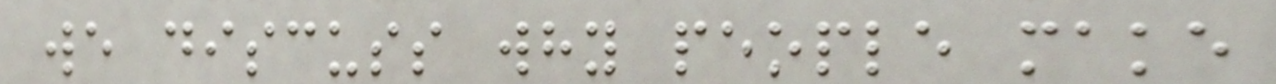we discuss why people make
